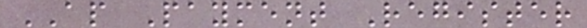AP Payment Register
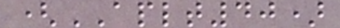(APLT40)
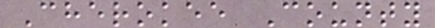Cherokee County
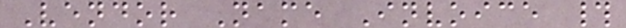Vendor Name Invoice #
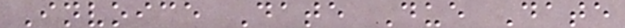Invoice Date Due Date
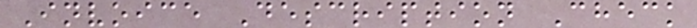Invoice Description Check
